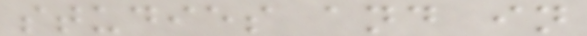studies and in
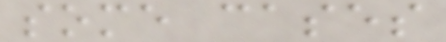some cases
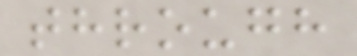through
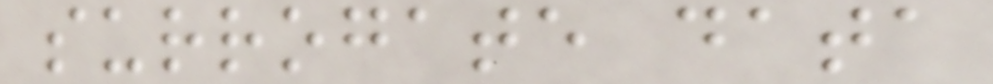surrogate data
